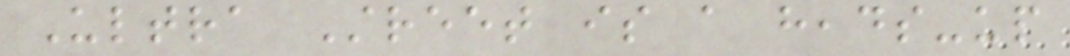Ultra Street is a heads-up
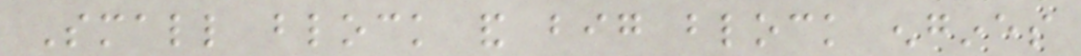Small block and big block engines
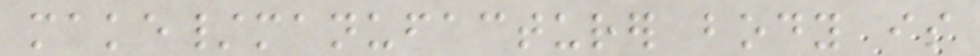make/manufacturer body is
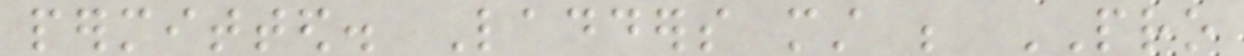permitted. Ladders must be PRO
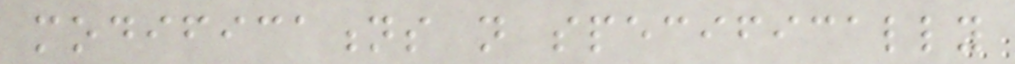modifications not specifically
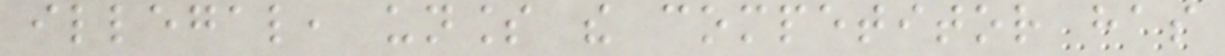illegal, unless the competitor has
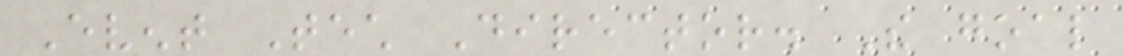Event Tech Director. The goal
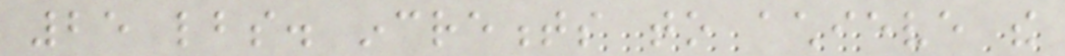25 lbs. increments to achieve the
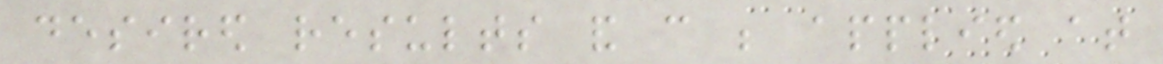desired results and can be applied at
